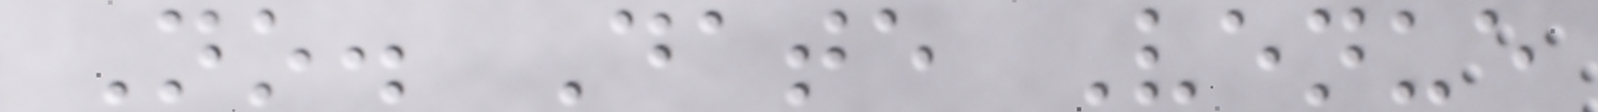No. Date Venue
